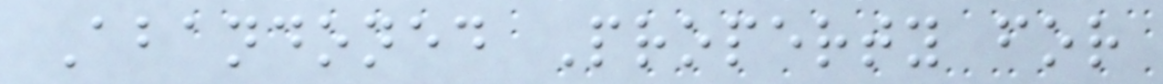Abandoned Property for
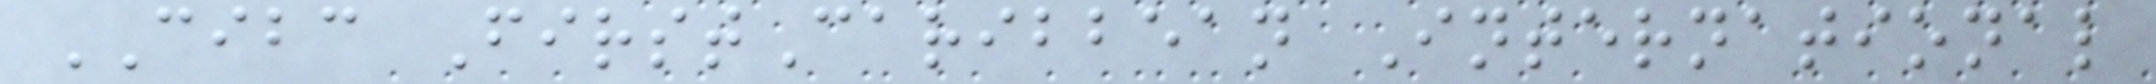CIBC FirstCaribbean International
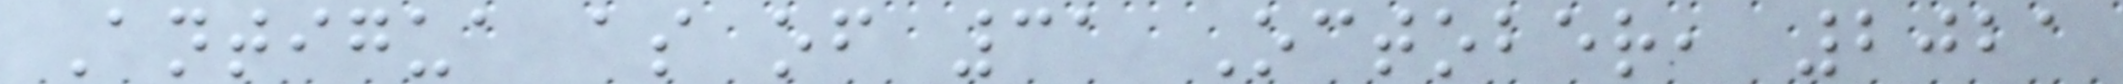Antigua as of 31 October, 2021
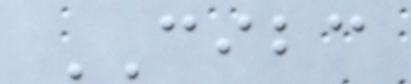CIBC
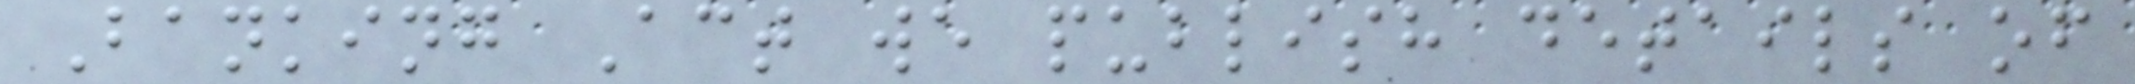Banking Act we publish details of
